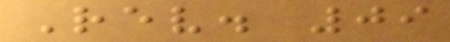Rev. 09
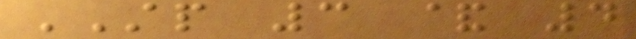STP 3 & 4
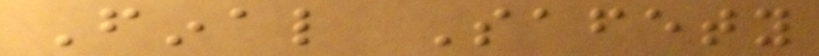Final Safety
